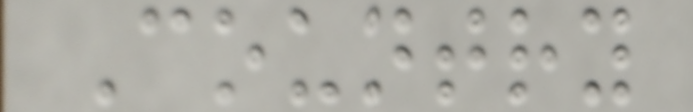Country
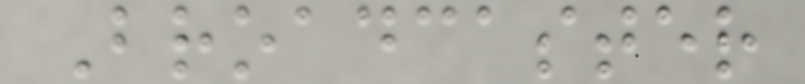Broadcaster
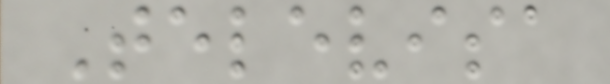Televisa
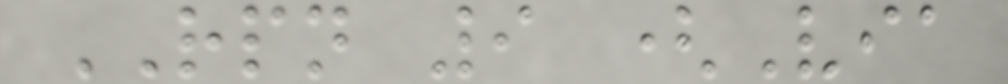RPN 9 (Via
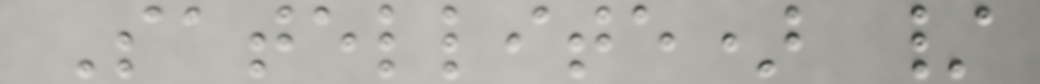Satellite) /
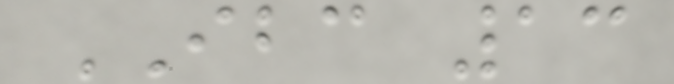IBC 13
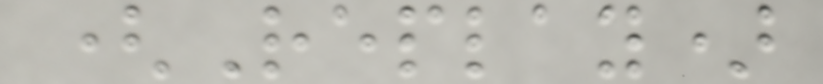(Replay)
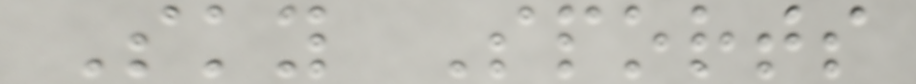Sky Sports
